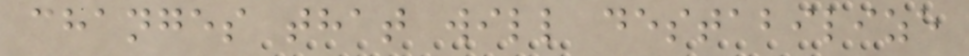changes that will destabilize
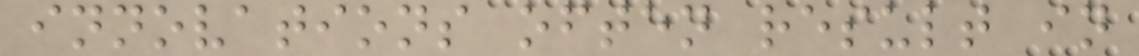innovations often result in
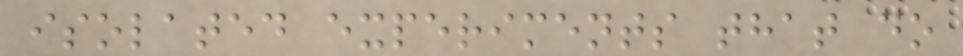isolated experiments that do
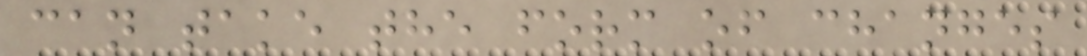can take the form of changes
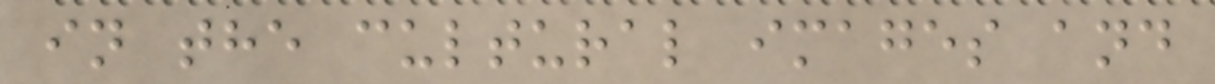in the cultural images and
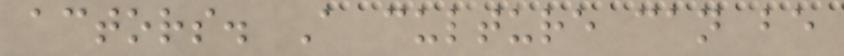actors. A culture can be
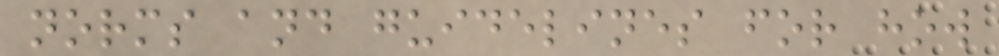norms and guidelines for how
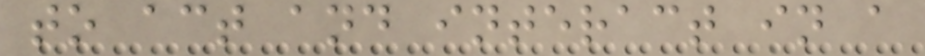to act and interact in a
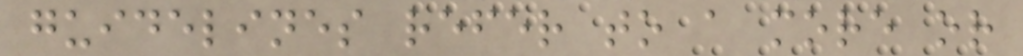guidelines refer to a more or
